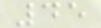45
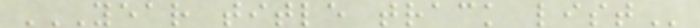YEAR TITLE TRACK LIST
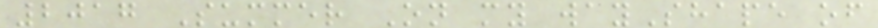2017 Summer On my wayShape of
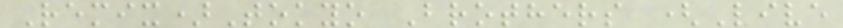Remix)Tokyo Brothers (Live
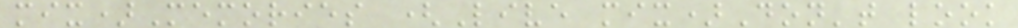mix)Memories (Live mix)Don't look
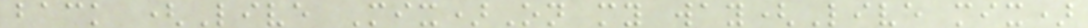back (Live Mix)On my way(Live mix)
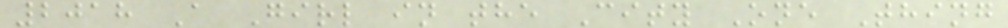2018 A Girl in the City One Thing
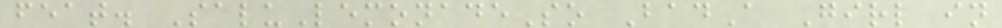feat. SaluLemonadeSo BadA Girl in
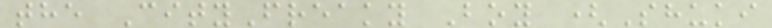the CityFreaky Boy (Shuki
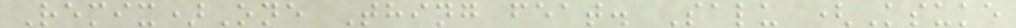Remix)One Thing feat. Salu (Ksuke
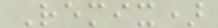Remix)
